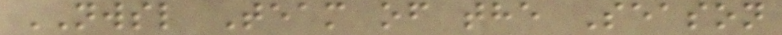NWSL Team of the Season
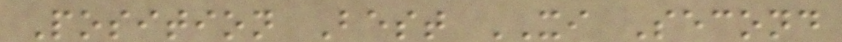Position Best XI Second
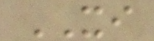XI
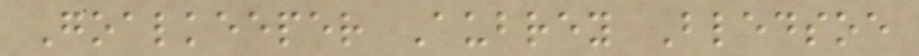Goalkeeper Aubrey Bledsoe
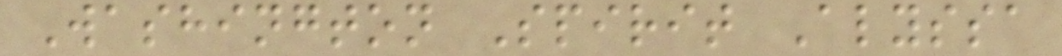Washington Spirit Alyssa
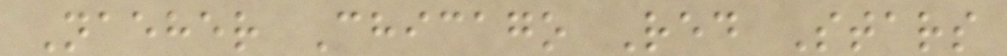Naeher Chicago Red Stars
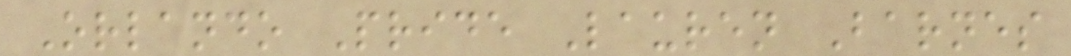Orlando Pride Lauren Barnes
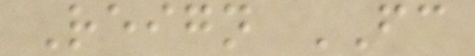Reign FC
